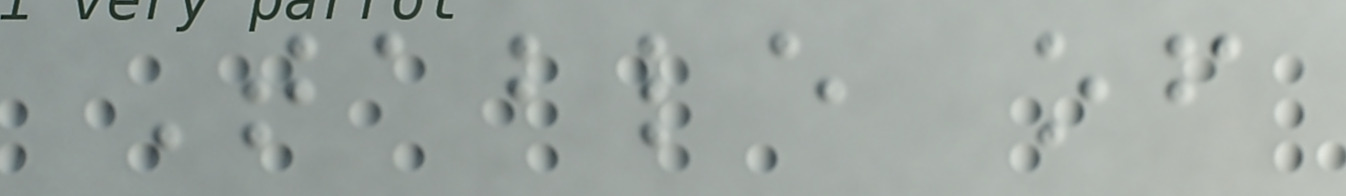Table of
